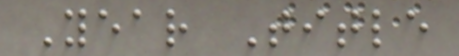Year Title
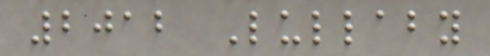2012 Lullaby
